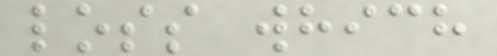loss which
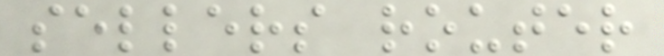sellers router
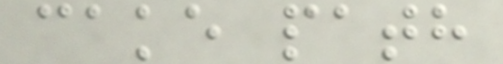cake path
